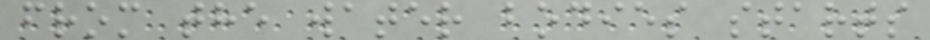from the water bodies starts
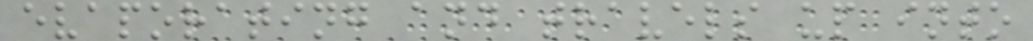evaporating and travels up into
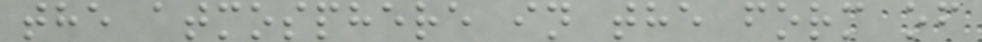the atmosphere in the form of
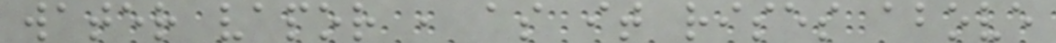water vapor , as it rises above
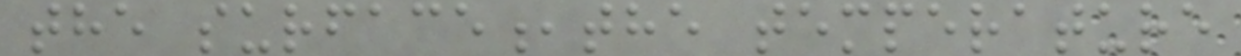the surface,the temperature
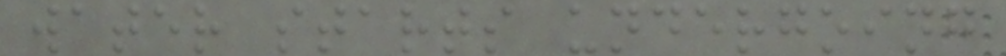water starts undergoing
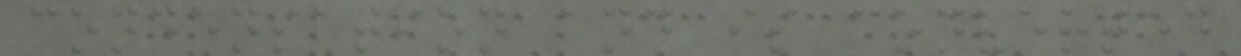condensation and is converted
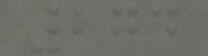274
